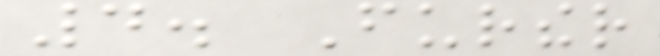4. Further
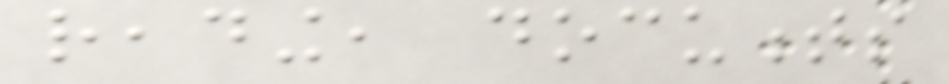reading, documents
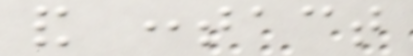and contact
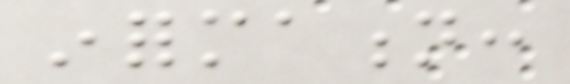information:
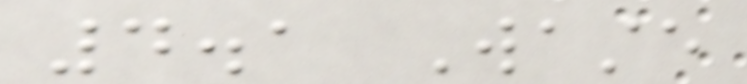4.1 Waste
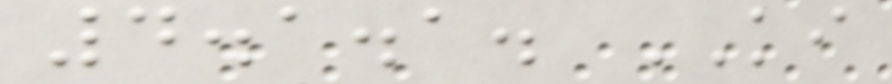4.1.1. KI
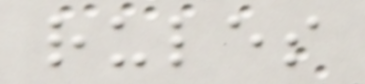rules
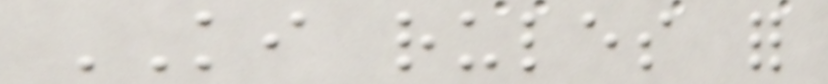KI rules for
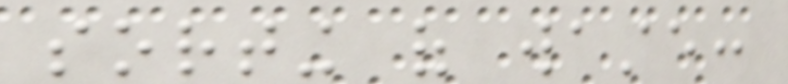sorting of waste:
